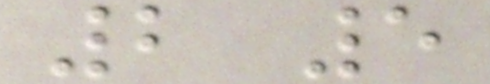2 5
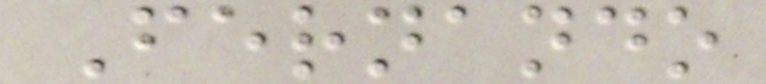Fernando
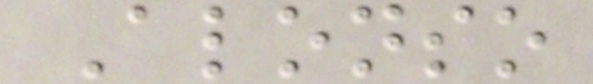Alonso
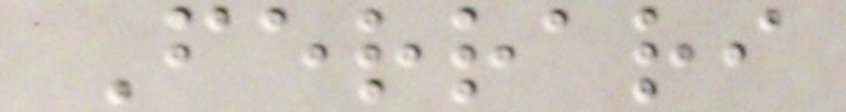Ferrari
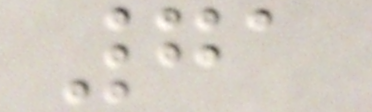71
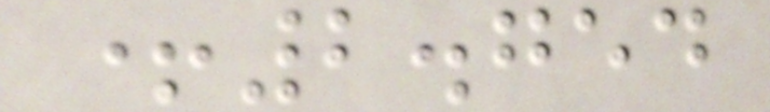+2.754
